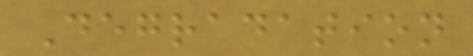Degradation
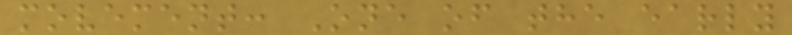movement: One of the early
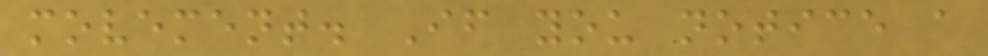movement. If you notice a
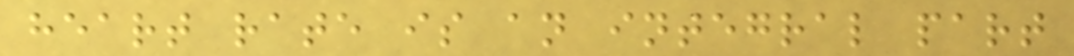heart rate is an integral part
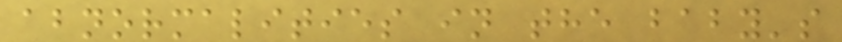abnormalities in the baby's
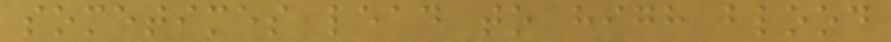sometimes lead to high blood
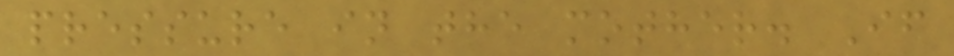pressure in the mother. If
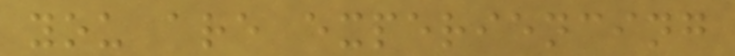you are experiencing
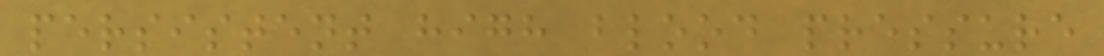persistent high blood pressure
